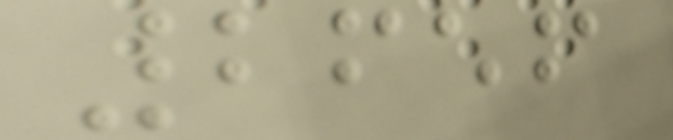2656
